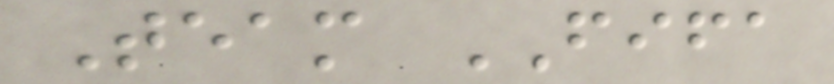Team FIFA
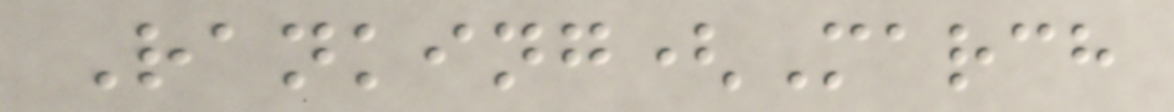Ranking(March
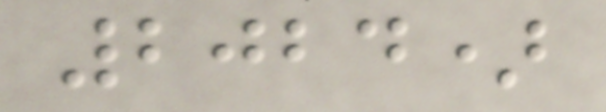2024)
